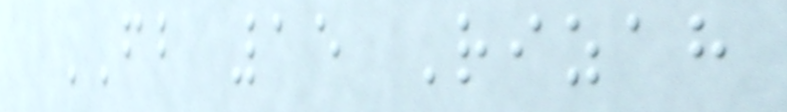FB 15 Rizah
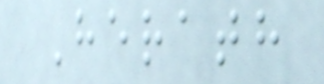Herath
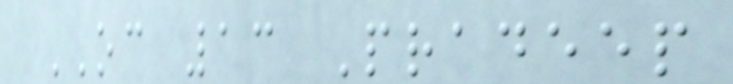OC 13 Pradeep
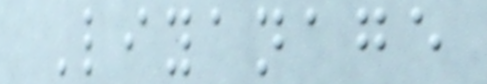Liyanage
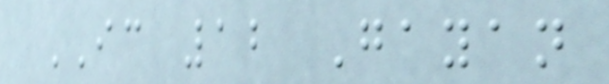IC 12 Gayan
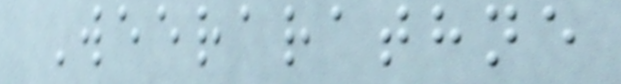Weerarathne
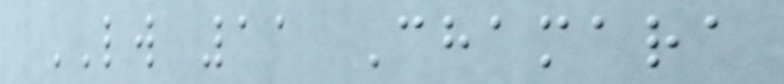LW 11 Chamara
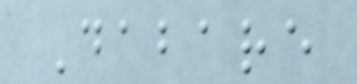Dabare
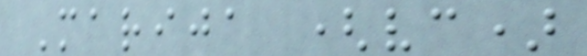Marija (vc)
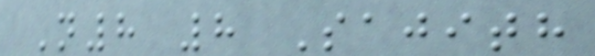N8 8 Sajith
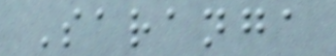Saranga
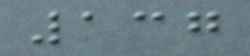137
